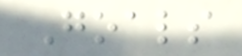Goals
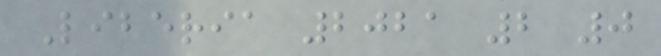Liberia 2021 2 0
